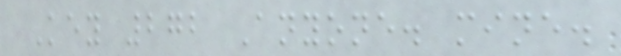Key 272 Anyone. mine.
